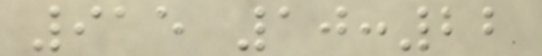915 10:22
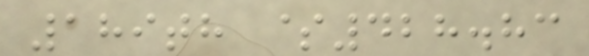189th $428.83
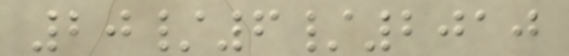20/6/2010
